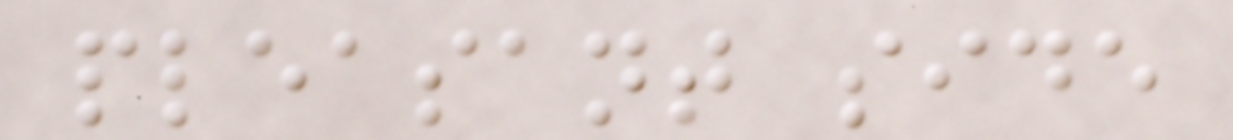pleasant side
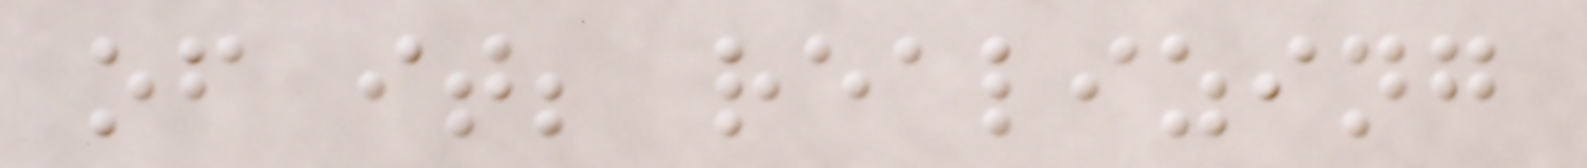of it; realizing
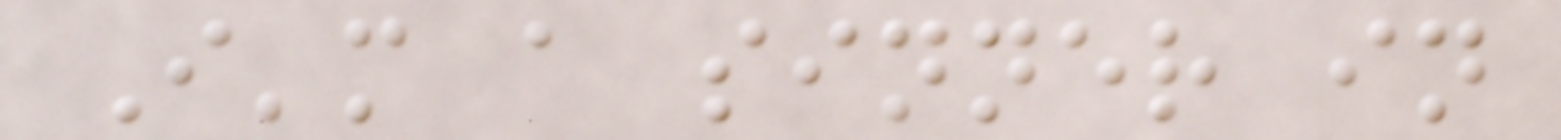I'm a sinner in
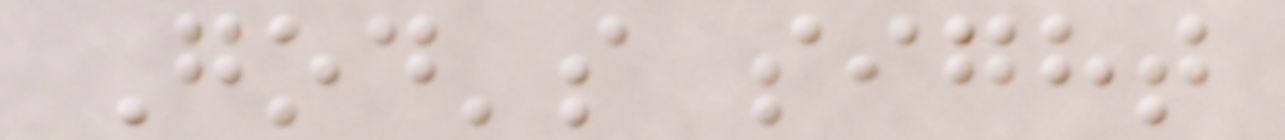God's sight
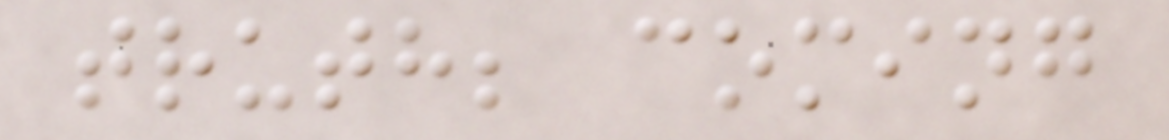truth; coming
